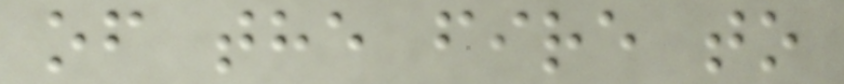of the fire to
